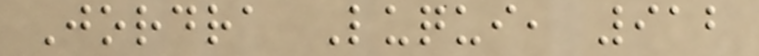Jordra Luqui, 912
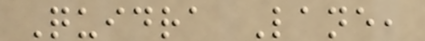Quidra Lane,
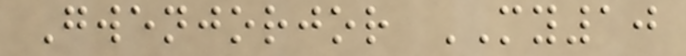Gwenjorjor MY10
